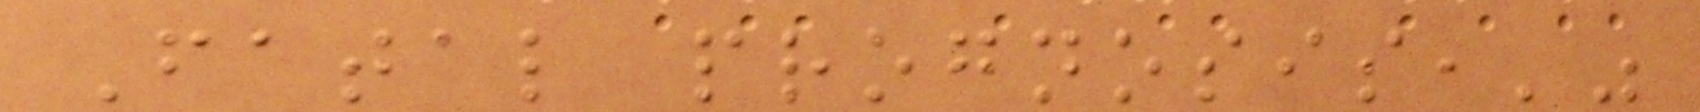Fatal prognosis,'"
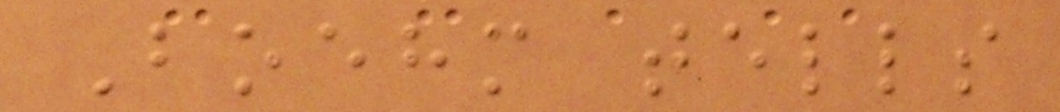Boehm tells
